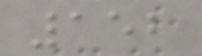152
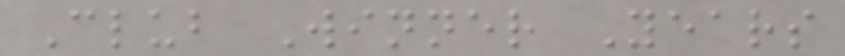Club Winner Years
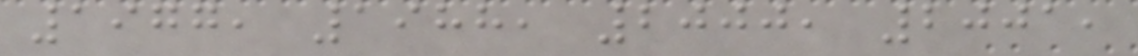1977, 1988, 2000, 2001,
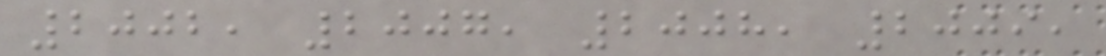2002, 2007, 2008, 2009,
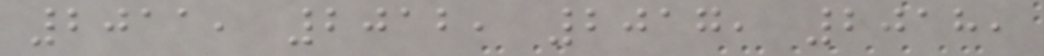2011, 2012, 2017, 2018,
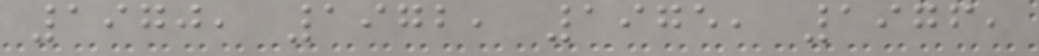1970, 1972, 1975, 1976,
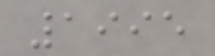1995
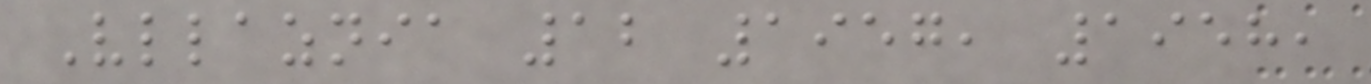Vllaznia 12 1957, 1958,
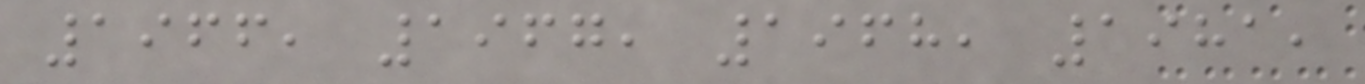1966, 1967, 1968, 1981,
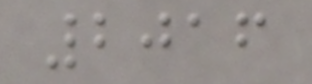2016
